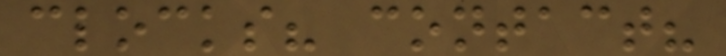clocks? contact?
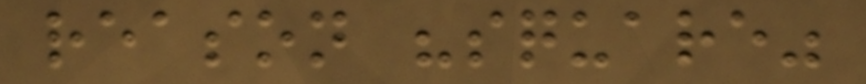reason "square"
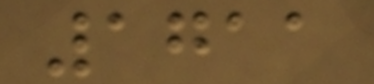1711
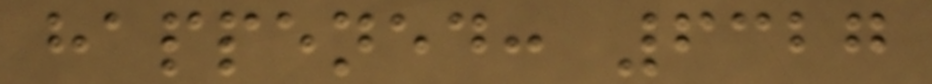happened: 6327
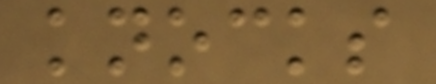knocks
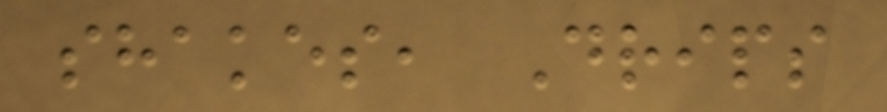shakes, Drips
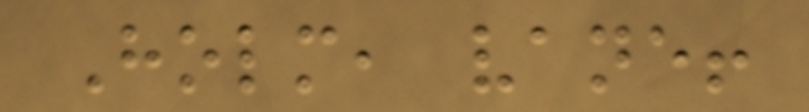Holm, vane!
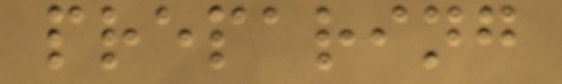preparing
